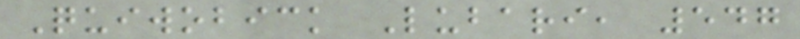Quiwobick Lubari, 547
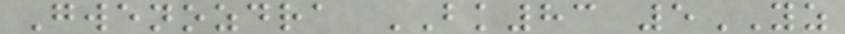Gwenozdra BK83 5YZ
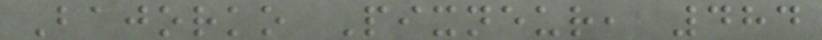Bajorko Pixneur, 484
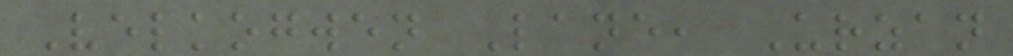Velkogwen Lane, Urzan
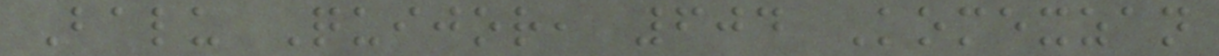Balu Quijor, 604 Komexzan
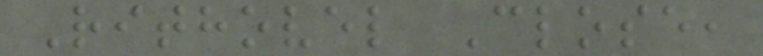Rithovel Close,
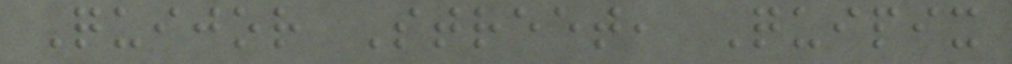Quijor Street, Quipix
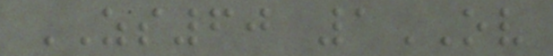ZS60 1OV
